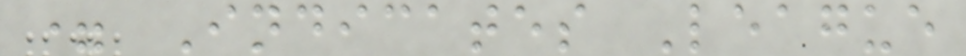= Indicates League
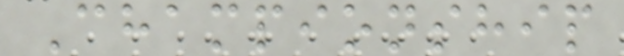Championship
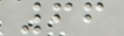66
